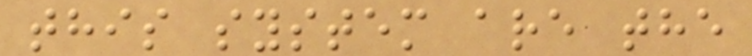this system are the
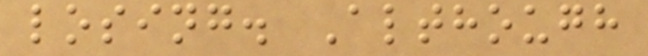losing. Although
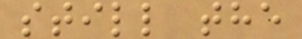still the
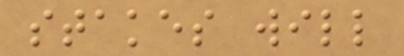stakes will
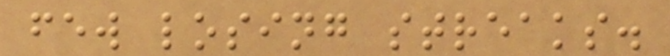few losing streaks.
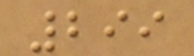299
